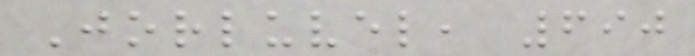Jorluvel, 690
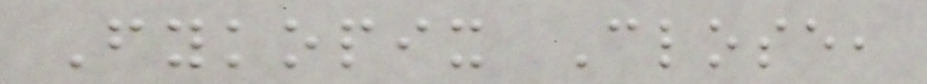Fykopix Close,
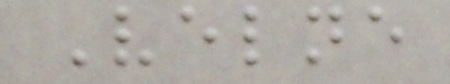Velne
